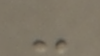-
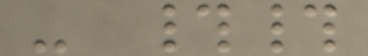- ##
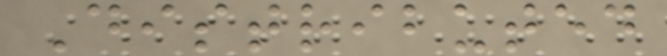Distributed
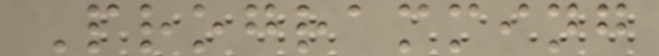Programming
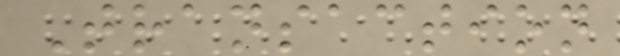Transaction
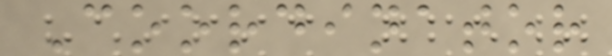Coordinator
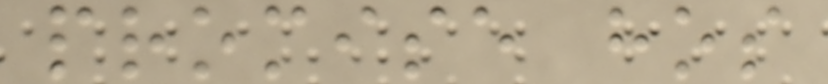promise hos
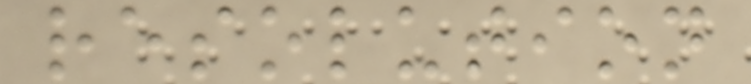resolution
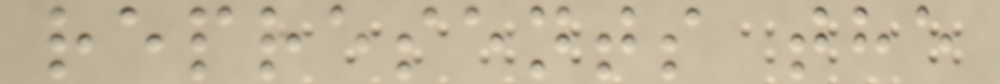represents the
